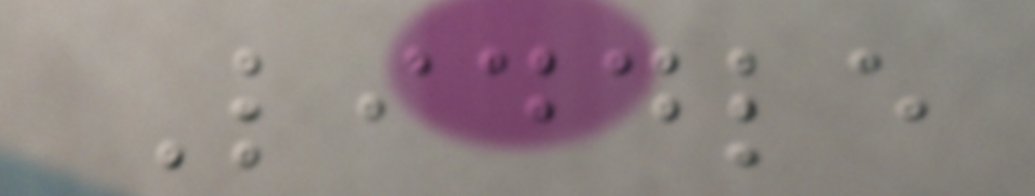Liddle
